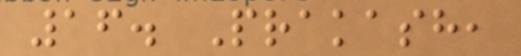16. Prakash,
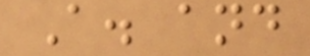A. and
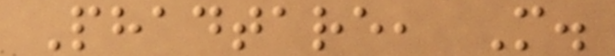Phadtare, M.
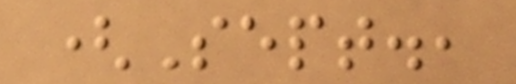(Sept.,
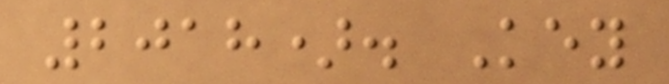2018). Key
